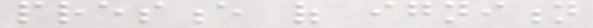presence of ignition
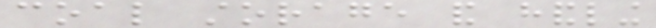coal storage and handling
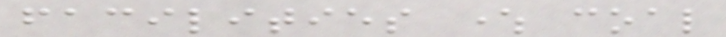facilities where coal
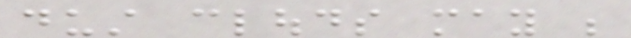dust clouds may be
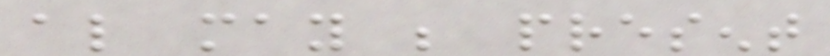also may be present
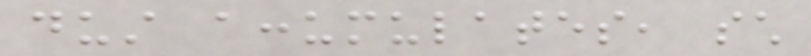dust accumulates, such
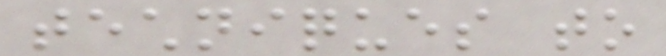techniques to
